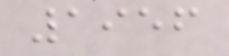1956
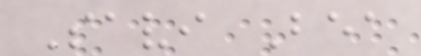Savi Bea
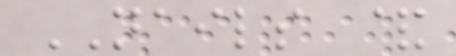NAILS &
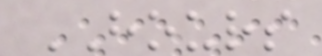HOURS
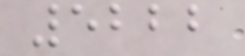5222
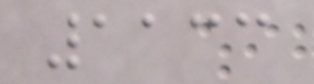1133
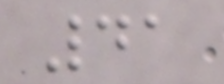41
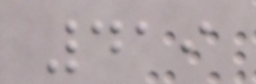419
